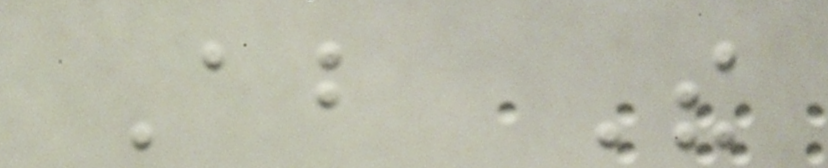About The
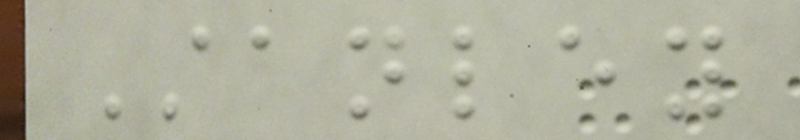Stanley
